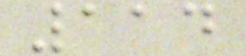114
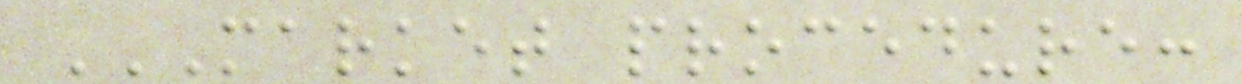MARKET PROCEDURE:
